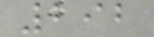292
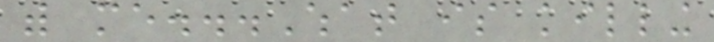with me...What is killing
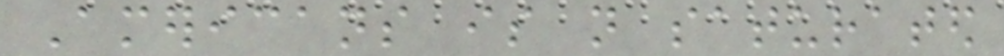Americans is not saturated
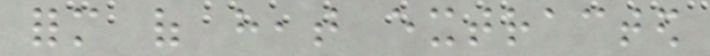form of heat extracted
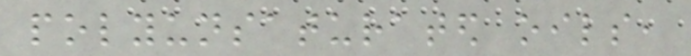polyunsaturated oils,
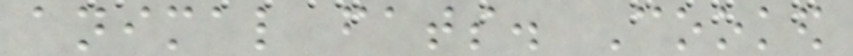animal fats. Cooked
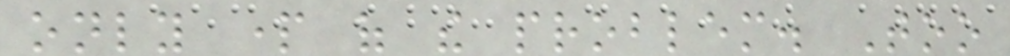only part of the problem. Too
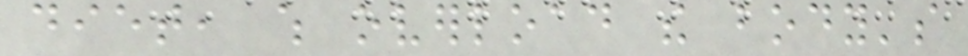diet, which overload the body's
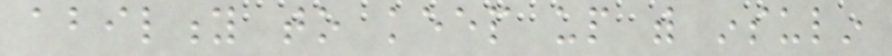ability to keep up with insulin
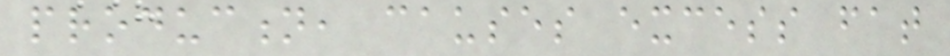production, causes excess fat
